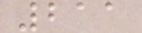211
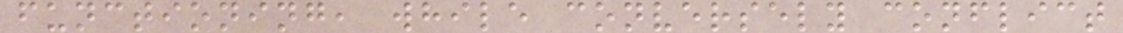functioning, while conversely conflict
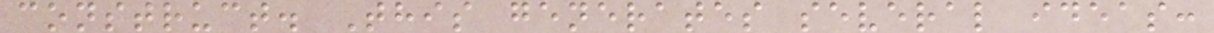construct. This generates several ideas:
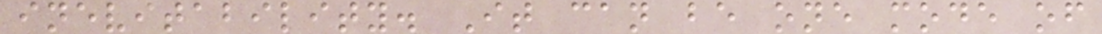inevitability. It can be one mode of
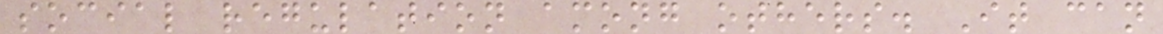social regulation among others. It can
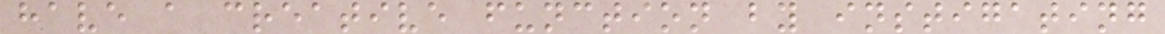have a creative function by instigating
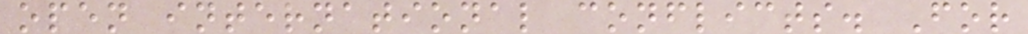open international conflicts. For
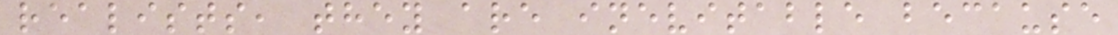realists, they are inevitable because
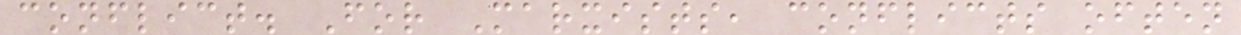conflict. For Marxists, conflicts often
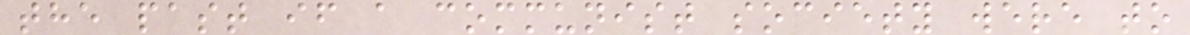the past if a communist society were to
